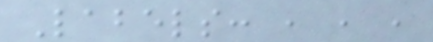Labels: , , ,
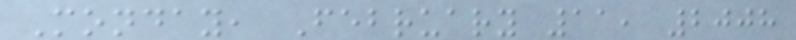Monday, February 11, 2008
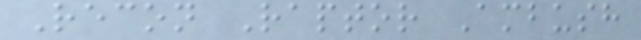Recon Raptor Ambush
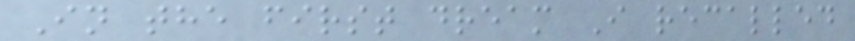In the first dream I recalled
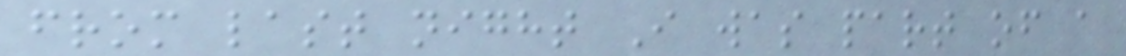from last night I was part of a
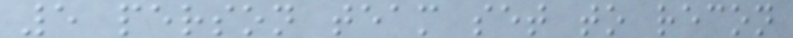5 person team set to recon
